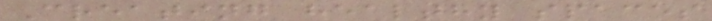Creating healthy spaces
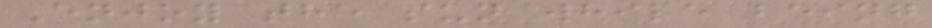Enjoy the sun while being
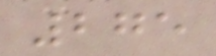275
